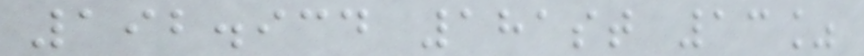192.934 181st 13%
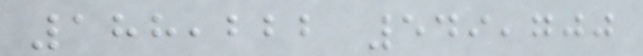188,222 549,700
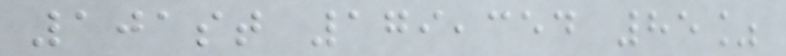101st 179,354 85%
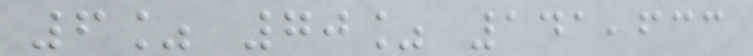6% 70% 141,633
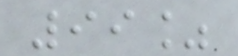99%
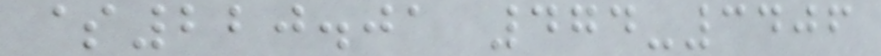$220.01 474-3406
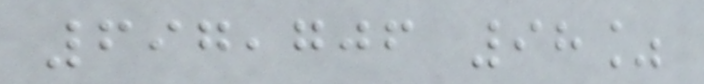697,706 98%
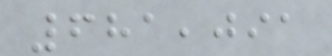681,091
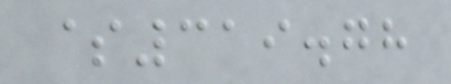$319.78
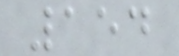154
